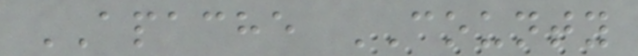APACHE COUNTY
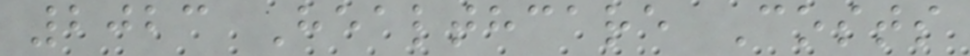2023 Healthcare Costs
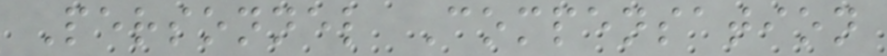Personnel Compensation
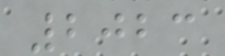2023
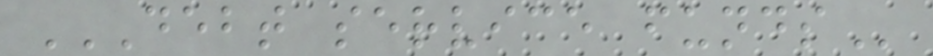DEBT SERVICE FUNDS
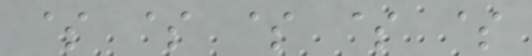$ $ $ $ $
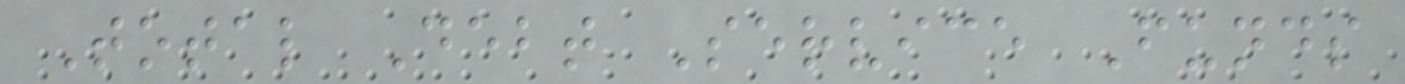Total Debt Service Funds
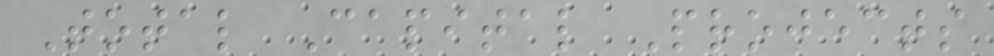Total Capital Projects
